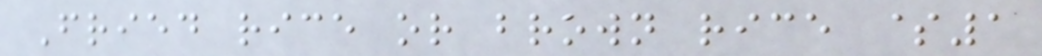Fried rice or brown rice $1
